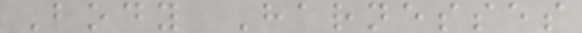Body Harnesses
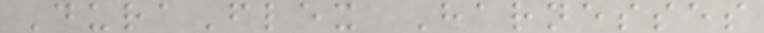DuraFlex Harnesses
